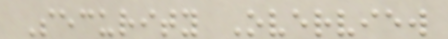Security Overview
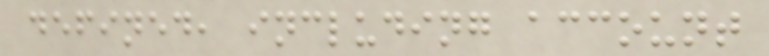defined, including account
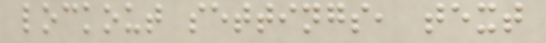lockout settings, text
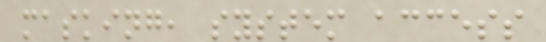masking, system access
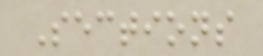Sections
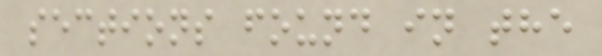sections found in the
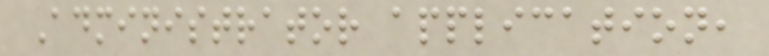Administrator application,
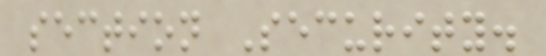section Security.
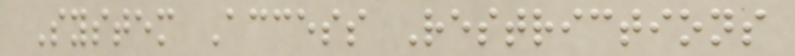System Access Restrictions
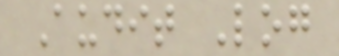Audit Log
